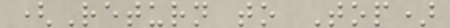(Return to Top)
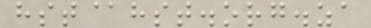hst@hst.org.za
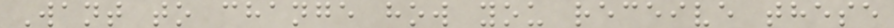Want to change how you receive these
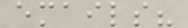emails?
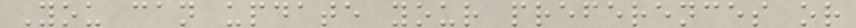You can update your preferences or
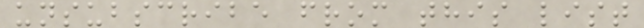unsubscribe from this list
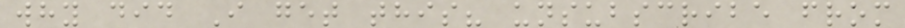why did I get this? unsubscribe from
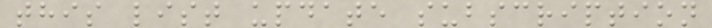this list update subscription
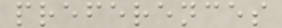preferences
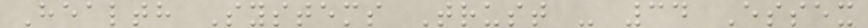Health Systems Trust - 34 Essex
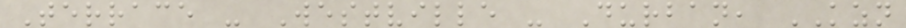Terrace - Westville - Durban, KZN
